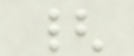{
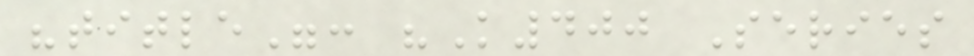"title": "K400 Series
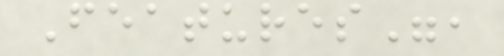Features",
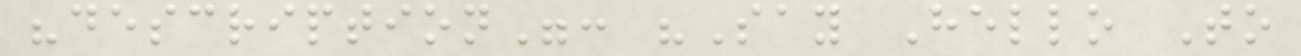"description": "Say Hello To
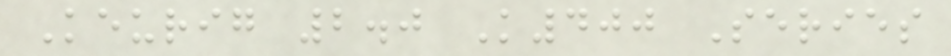Keurig 2.0 K400 Series
